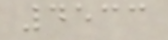4533
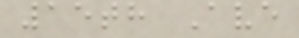15th Ave
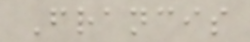Francis
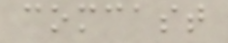comcast
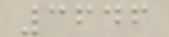3646
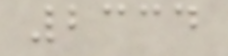2334
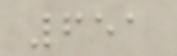651
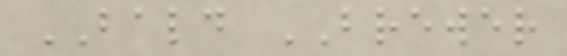BALD BREWER
